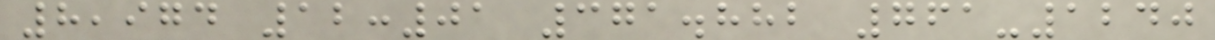8,974 12:01 371.882 761-1240
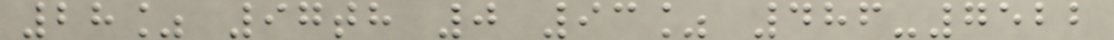28% 97th 0 93% 486-7522
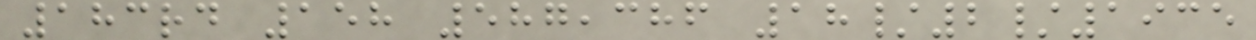183rd 158 587,386 18/2/1935
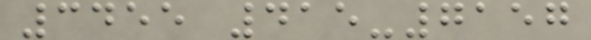3455 415-7157
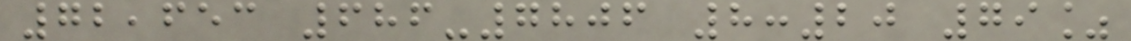72,653 686-7806 8:20 79%
